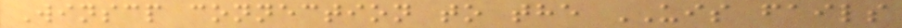Winscp connection to the UIS fails
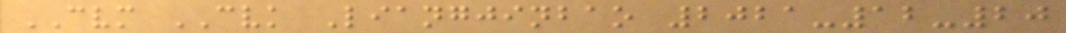CVM CVK Liangjinbao 2021-12-20
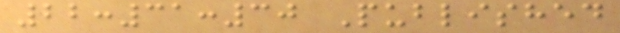22:31:30 Published
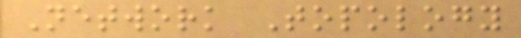Network Topology
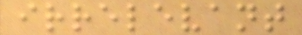irrelevant
